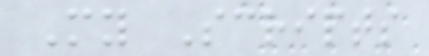My Scripts
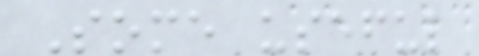Some useful
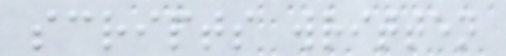scripts written
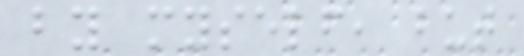by myself, but
